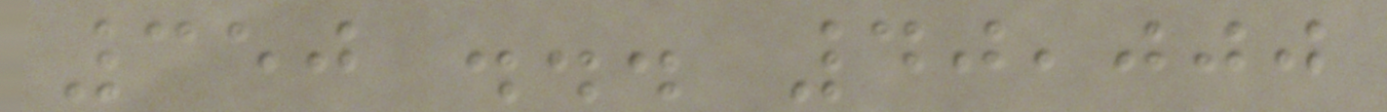350 ... 40,000
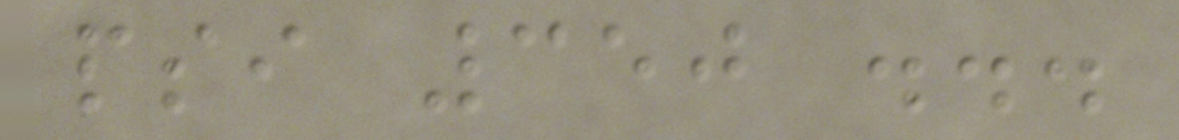psi 350 ...
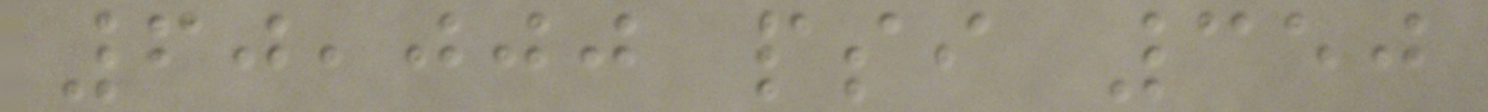60,000 psi 350
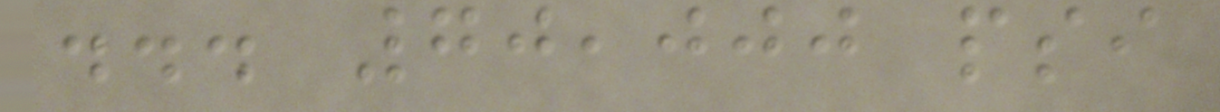... 70,000 psi
